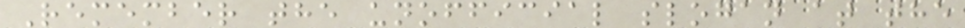Remember the unofficial slogan at the
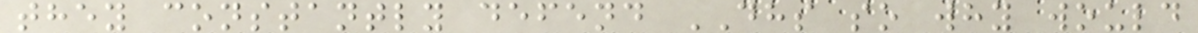they constantly defend DHS so why would
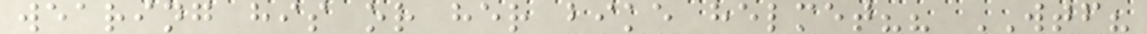wearing his or her bike helmet?? WTF?
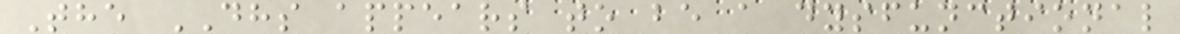The DHS appears to be a dysfunctional
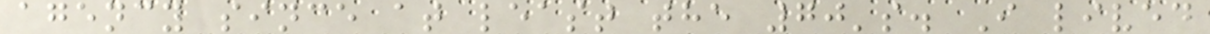agency since at least the 70's. I lived
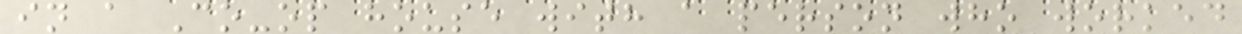in a Co-op house with a person who worked
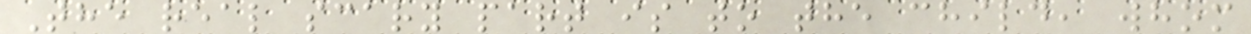The real scary part is to the child, whom
